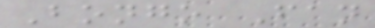Bongo Fan
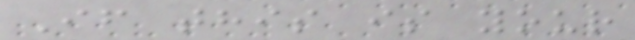If this is your
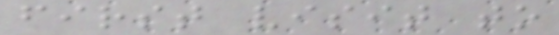first visit to
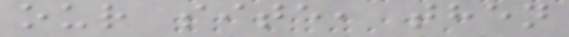our site, then
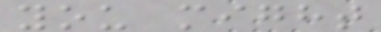you might
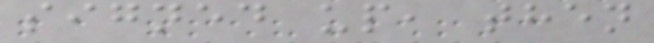signed up, then
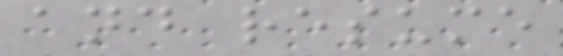and resume
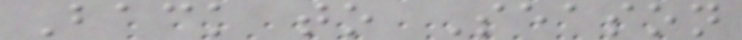Back to Season
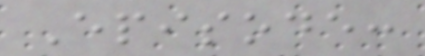Episode:
